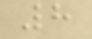8
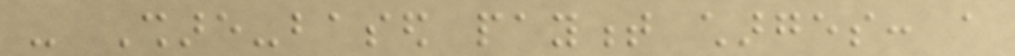- Share-based payment charges: a
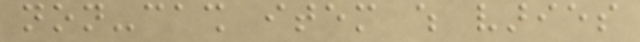non-cash item which varies
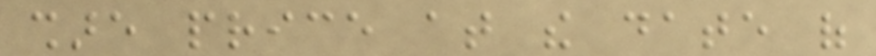share price at the date of
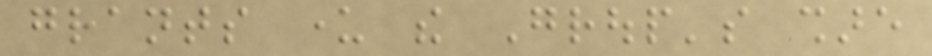grants under the Group's share
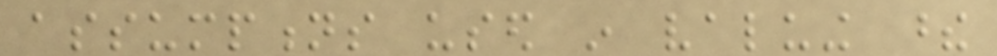assumptions used in valuing these
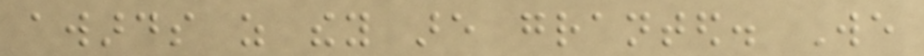awards as they are granted. We
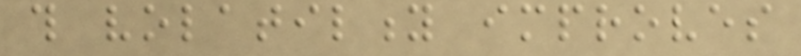this volatility improves
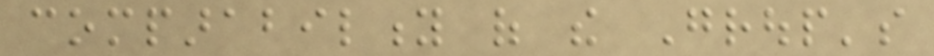comparability of the Group's
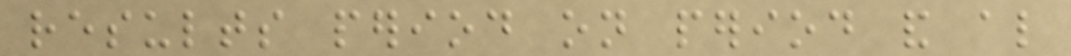results period on period and also
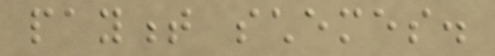payment schemes.
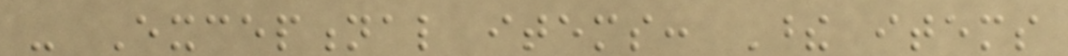- Exceptional items: These items
